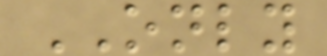ONLY
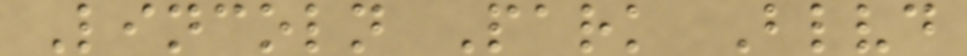Lincoln Park Blvd
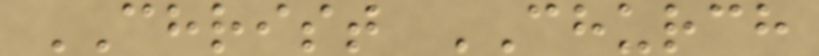CHRIST CHURCH
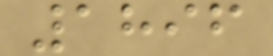1896
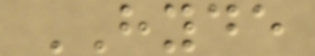HYDE
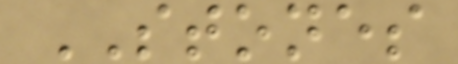STONES
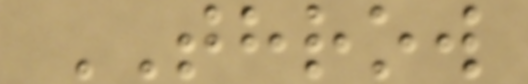THROW
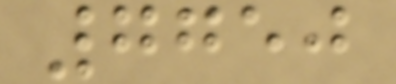7750
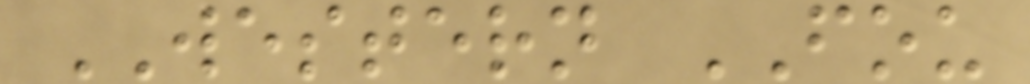WESTERN FOU
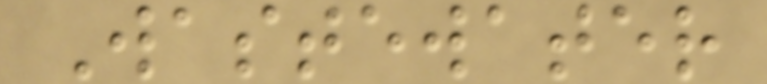Wastewater
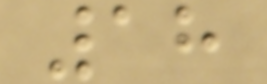18
